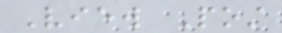View Post
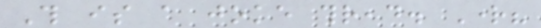This is a joke thread. Right?
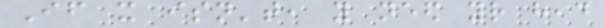If it isn't, you need your head
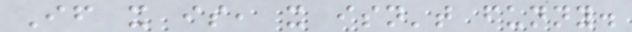If it is, it isn't funny.
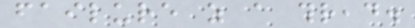failure as a thread.
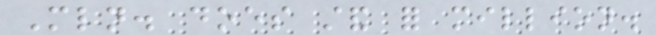Mln. does stand for million.
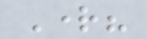Right?
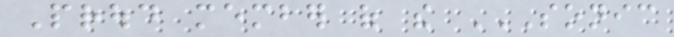Proud member of the SONIC
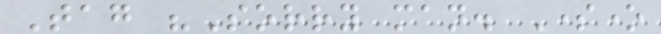Tag "Sorry man. Someone
